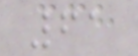61
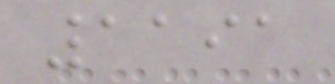1191
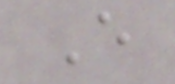E
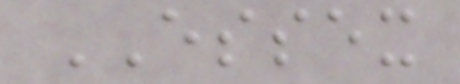ESSEX
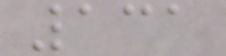131
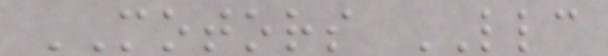MOTORS LLC
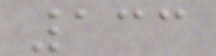133
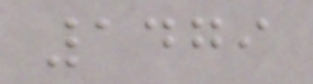1479
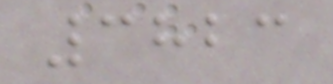3823
